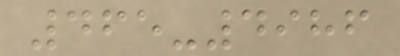465-4986
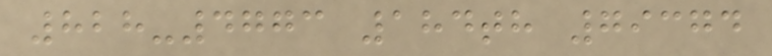828-4773 184th 79374
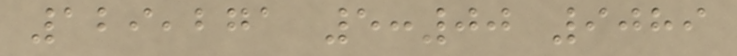129,271 5:00 9089
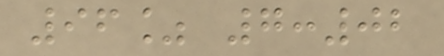96% 7:02
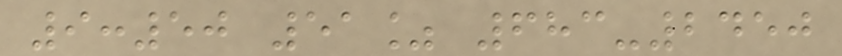9:50 51% 683-2450
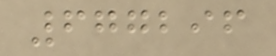677296
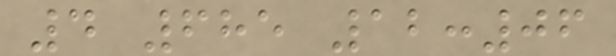4 685 12:06
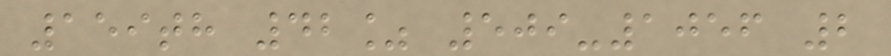159th 42% 509-1056 2
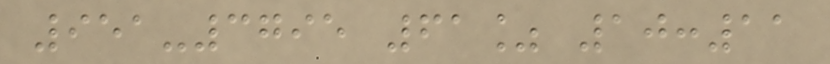951-3795 61% 10:11
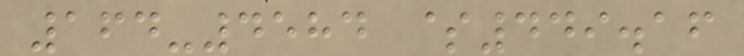164-4584 $449.16
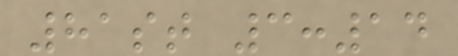81st 3:14
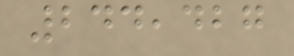244,427
